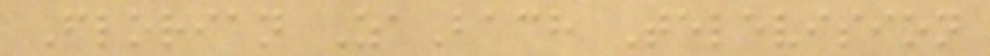Florian ZaBach Television
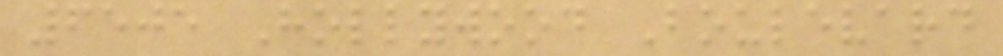6505 Hollywood Boulevard
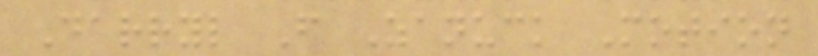Darryl F Zanuck Motion
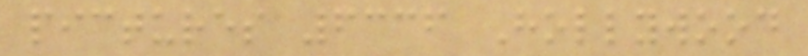pictures 6336 Hollywood
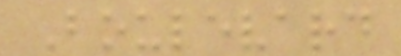Boulevard
